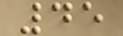45
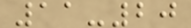11-20
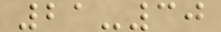21-30
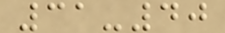31-40
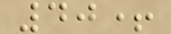40+
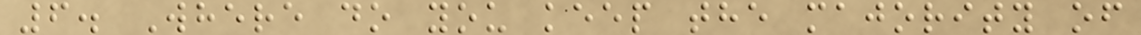6. Where do you keep the majority of
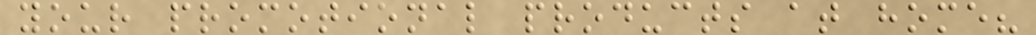your promotional products at home?
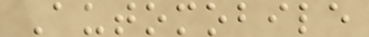Automobile
